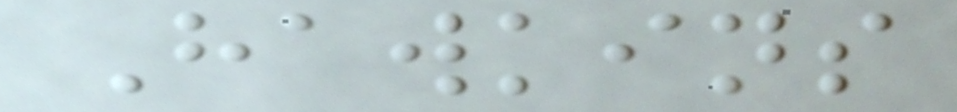Hawkins
